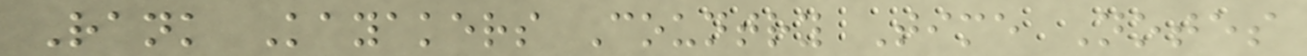Rank Kayakers Country Time Notes
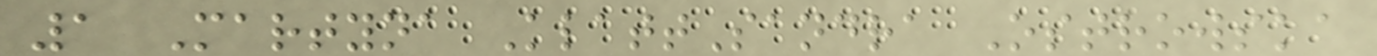1 Martyna KlattSandra Ostrowska
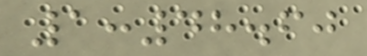1:48.60
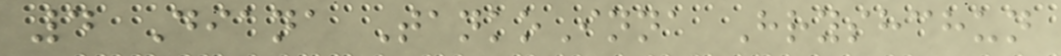4 Diana TankoInna Hryshchun
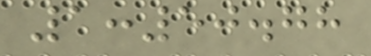1:50.78
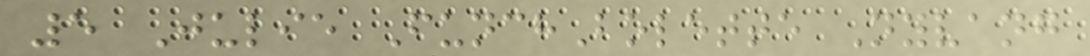5 Julie FunchBolette Nyvang
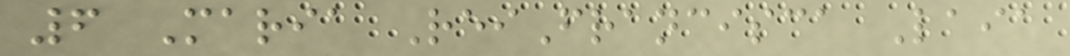6 Maria ReiFrancisca Laia
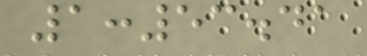1:53.41
